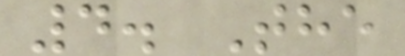4. The
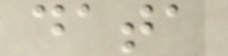data
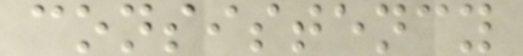consistency
